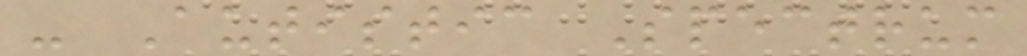- Autistic Spectrum
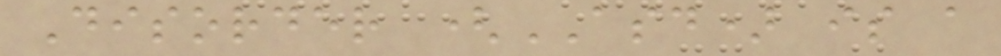Disorder (ASD) is a
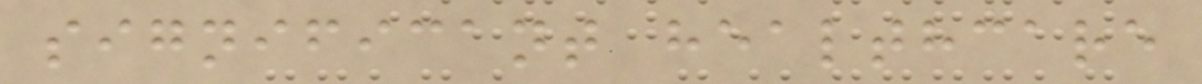significant healthcare
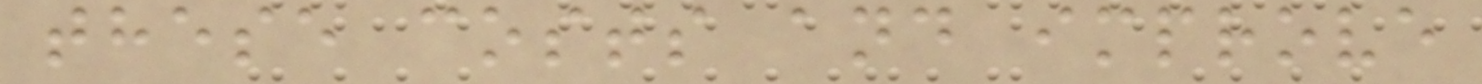these costs and improve
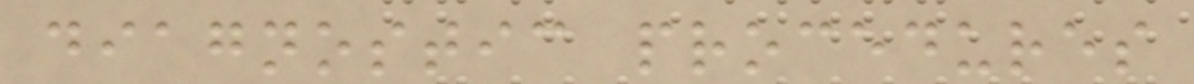diagnostic procedures
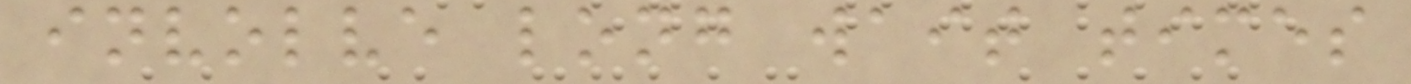involve long wait times
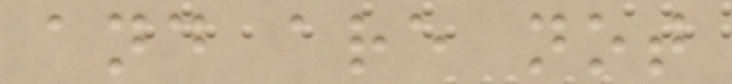and are not
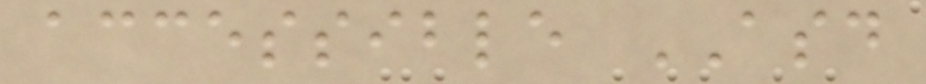accessible ASD
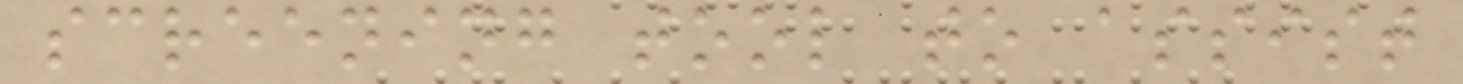screening tool to assist
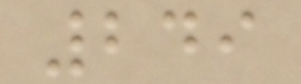249
